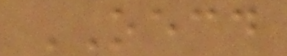OECD
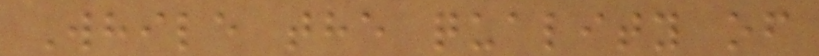While the quality of
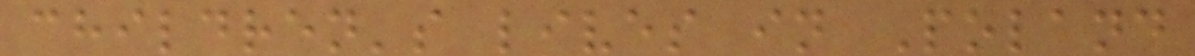children's lives in Poland
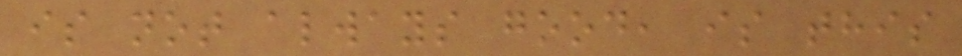is not always good, is this
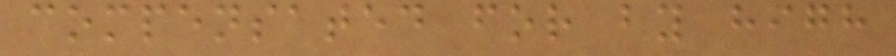compensated for by high
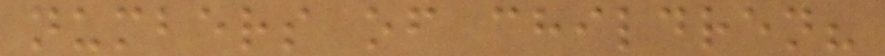numbers of children?
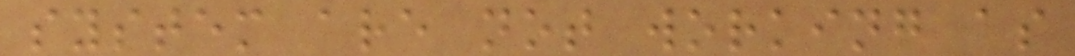system are not working as
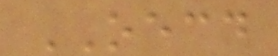OECD
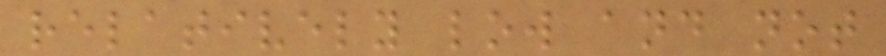relatively low and not
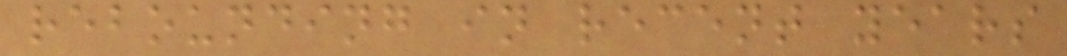rebounding in recent years
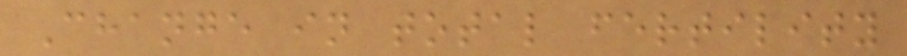Change in total fertility
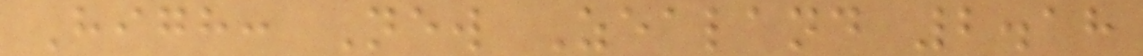High: New Zealand 2.18
